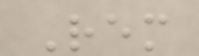Rem
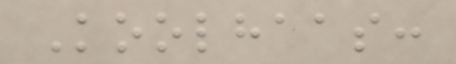Koolhaas:
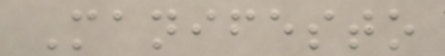Manifesto
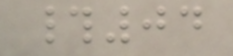#04
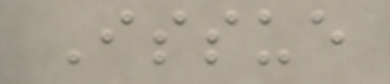Issue
